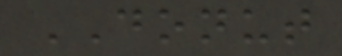DONUT
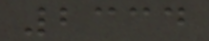2334
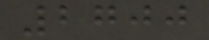2700
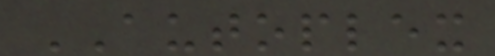AUTOPLEX
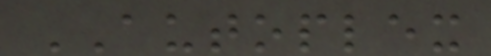AUTOPLEX
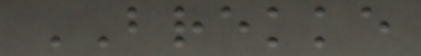BREKKE
